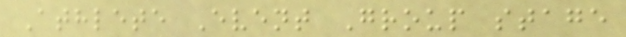Athlete Event Group stage
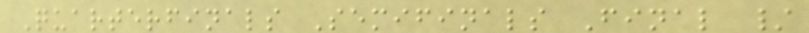Quarterfinals Semifinals Final /
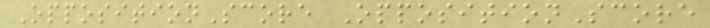OppositionScore OppositionScore
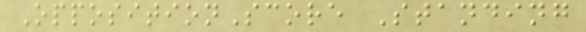OppositionScore Standing
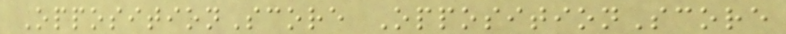OppositionScore OppositionScore
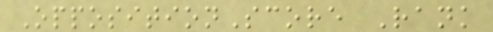OppositionScore Rank
